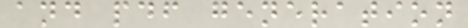and pdf generation
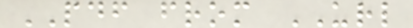PDF from URL
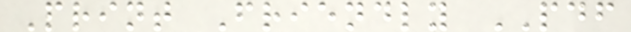Print Friendly PDF
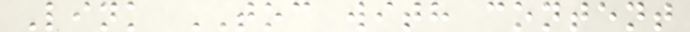Link TOC with content
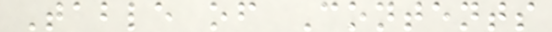Table of Contents
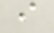i
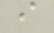i
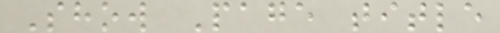Show Page title
